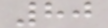80
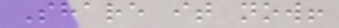Share it now!
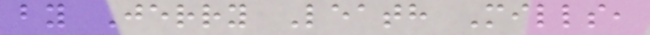by Jerry Leath Mills,
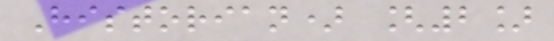Historian) [2]
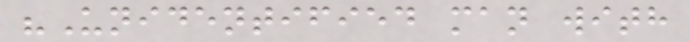"Unidentified man with
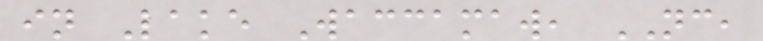in Lake Waccamaw, NC,
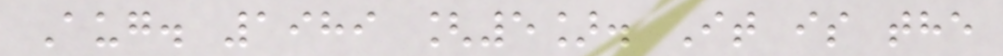Aug. 1989 [5]. It is the
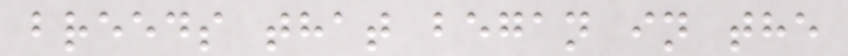breeds that began in the
